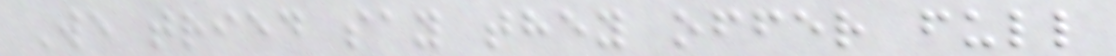We tried say they offer full
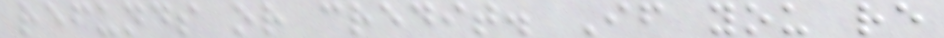refunds or credit. If you re
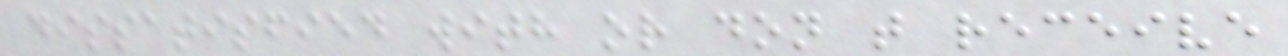dissatisfied with or don t receive
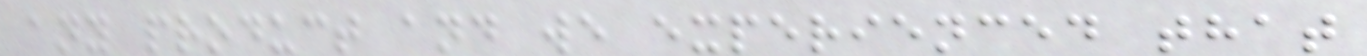any product and we experienced that
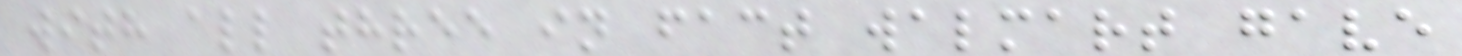with all three in fact walmart gave
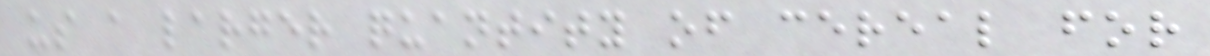us a larger quantity of cereal for
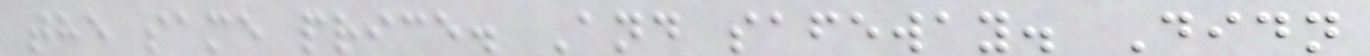the same price. And safeway. Didn
